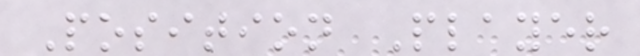Position Player
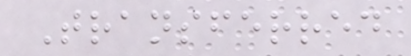Transferred
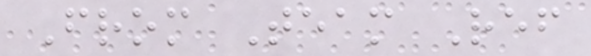From Team Ref
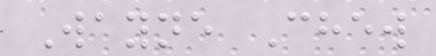Wayne Chew
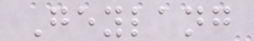Geylang
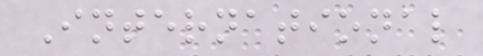International
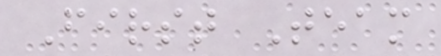First Team
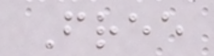Free
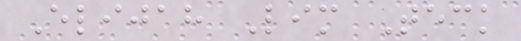Elijah Lim Teck
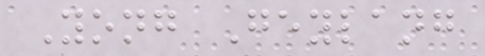Yong Geylang
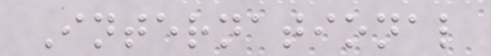International
